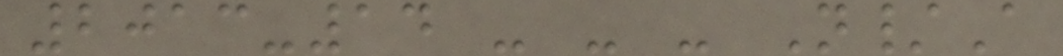2013-14 - - - N/A
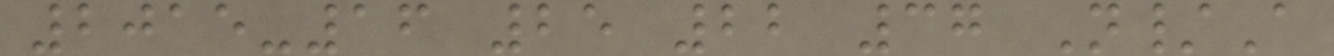2015-16 25 22 37 N/A
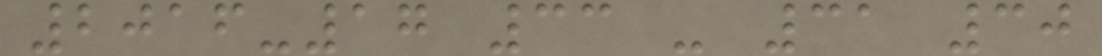2016-17 33 - 31 30
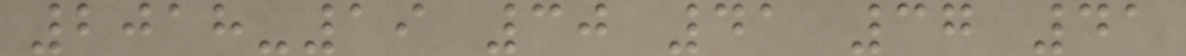2018-19 30 41 37 41
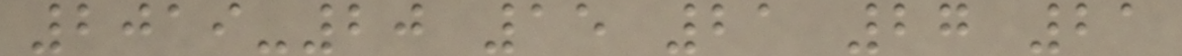2019-20 15 21 27 21
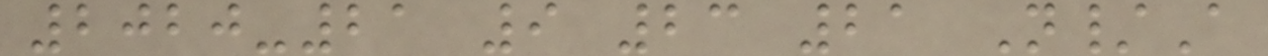2020-21 9 23 21 N/A
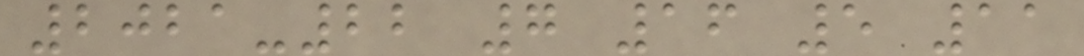2021-22 7 16 5 11
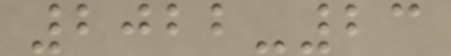2022-23
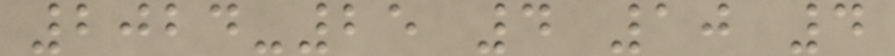2024-25 4 10 4
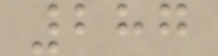287
